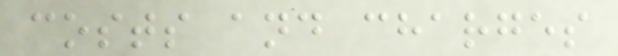costs and charges
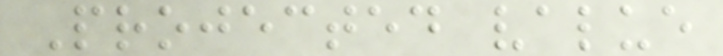Projected value
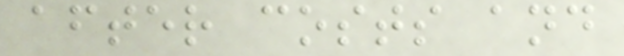after costs and
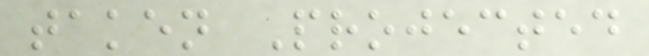taken Projected
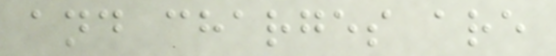and charges are
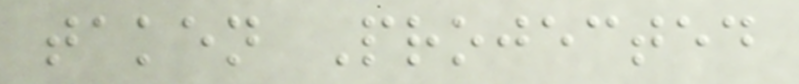taken Projected
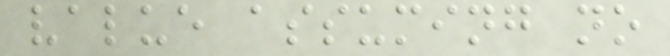value assuming no
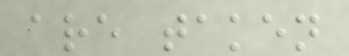are taken
